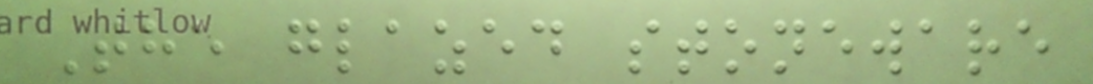The glazed stoneware
